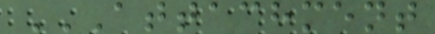ATTACHMENT
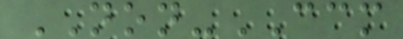NON-CCM
